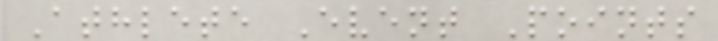Athlete Event Points
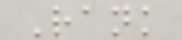Rank
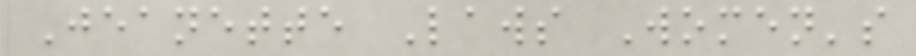Jeanette Laws Women's
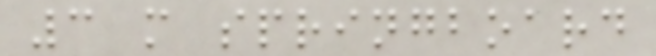3 m springboard
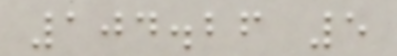104.26 5
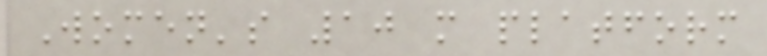Women's 10 m platform
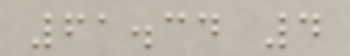61.34 4
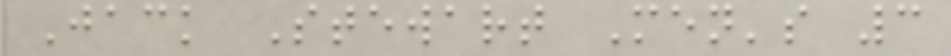Jack Stewart Men's 3
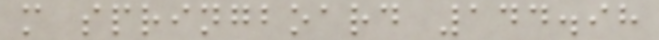m springboard 144.98
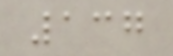137
